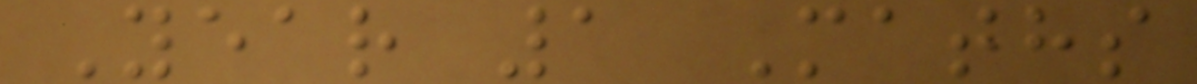Year 1 Maths
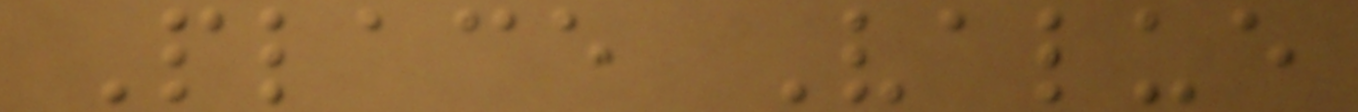Place Value
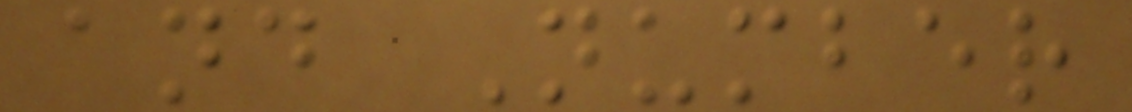and Number
